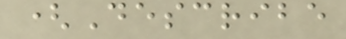(Describe
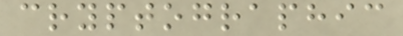cryptographic
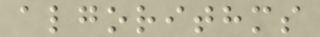algorithms
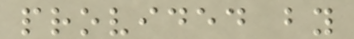provided by
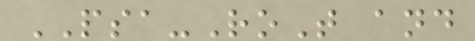PSA-RoT and
